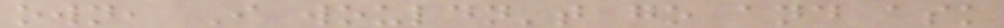own, I wouldn't go and ask
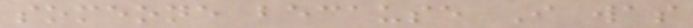someone because I was
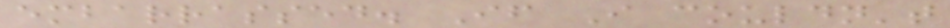embarrassed. If I couldn't
